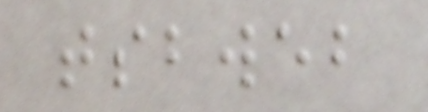tsbweb
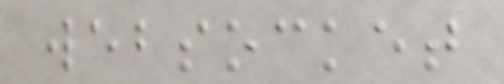websocket
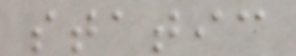static
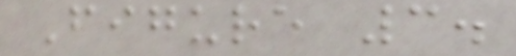Figure 3.
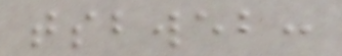tsbweb:
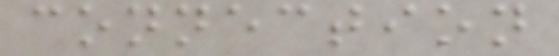connection
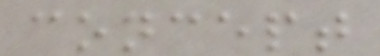concept
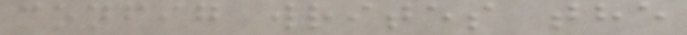config writes the
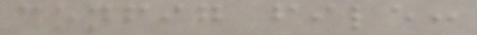config file:
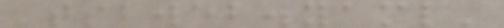'tsbweb.yaml'
